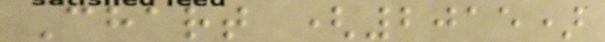Chart (2015)
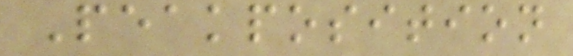Peakposition
